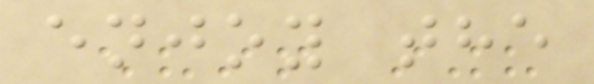enjoy the
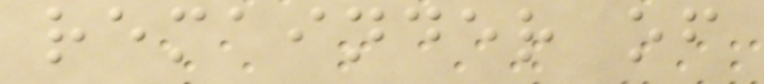remainder of
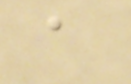a
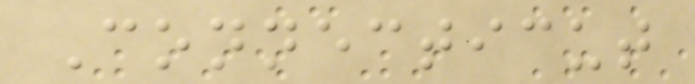Connecticut
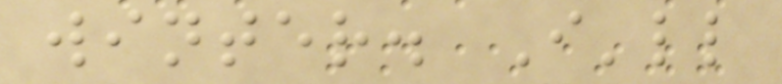winter. I'll
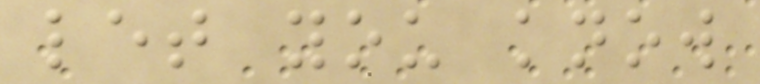let you know
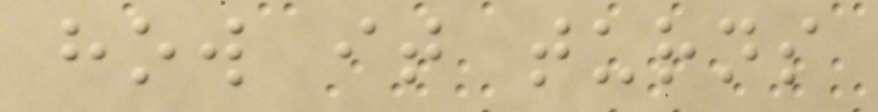how it turns
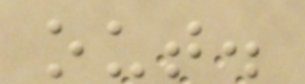out.
